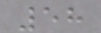58
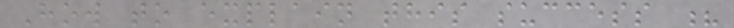How to explain this success ?
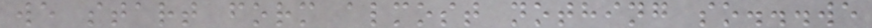we start form almost nothing so...we
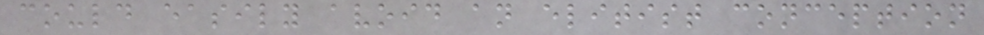could easily avoid an elitist conception
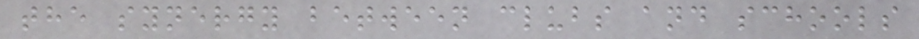the synergy between clubs and schools
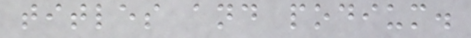titles and podium.
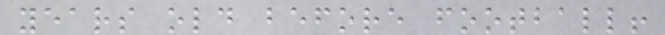years old before football!
